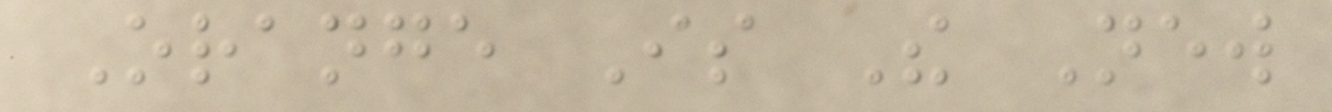Orange Is The New
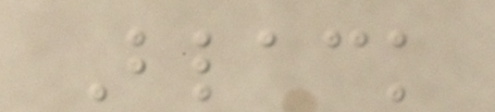Black
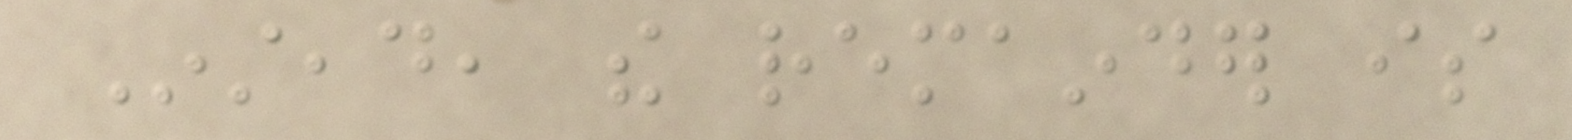Instead, the remainder is
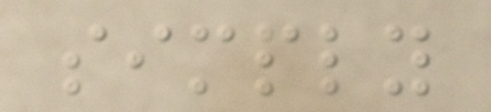simply
